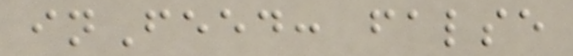inFeed: false
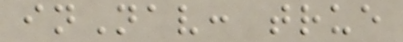inNav: true
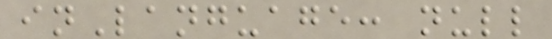inLanguage: null
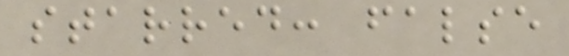starred: false
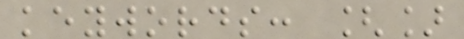keywords: []
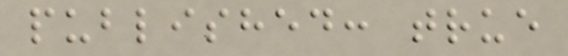published: true
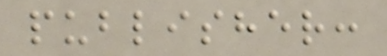publisher:
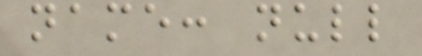name: null
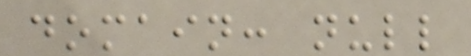domain: null
